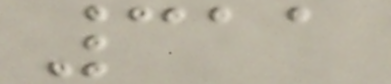311
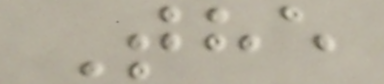The
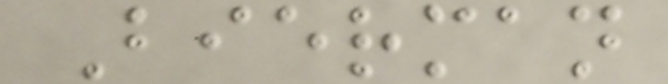Bierman
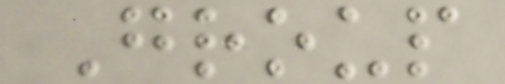Group
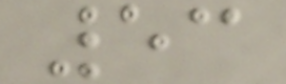53
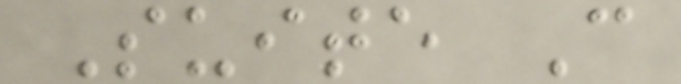Suite C
